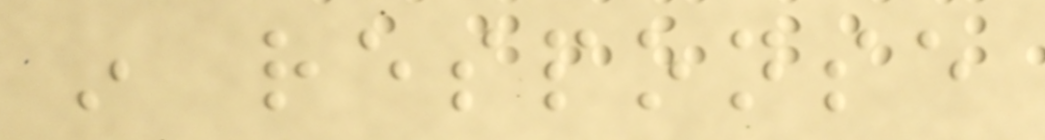in response
